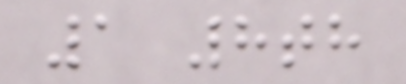1 8th
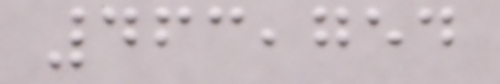463,754
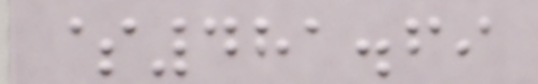$481.69
